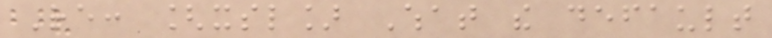Re: [xsl] What the default
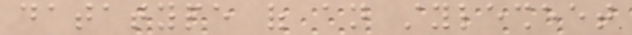datatype of an stylesheet
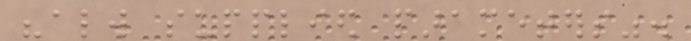"always supplied parameters".
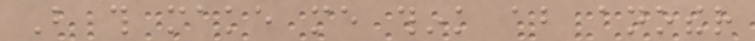But this make me think about another
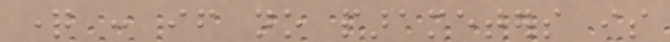question : if no parameters is
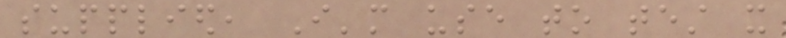supplied, I'm use to test it
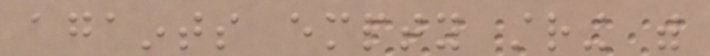againts empty string with
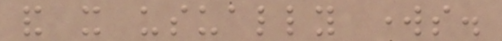and it usually works.
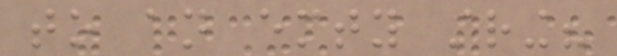to an emty string?
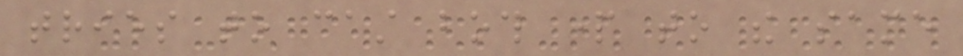tries to cast both part to the same
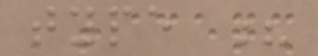type ?
